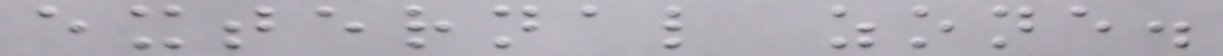external zone.
